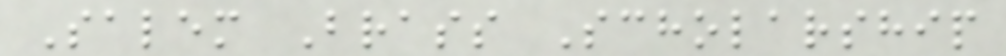Salem Brass Scholarship
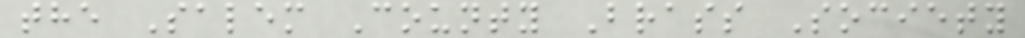the Salem County Brass Society
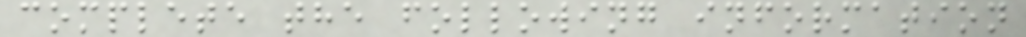complete the following information
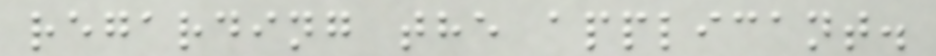regarding the applicant.
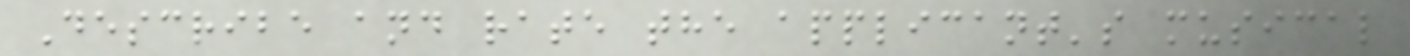Describe and rate the applicant's musical
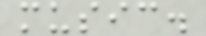music.
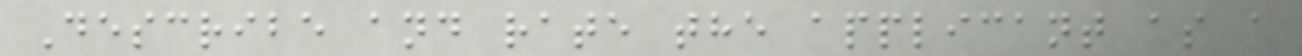Describe and rate the applicant as a
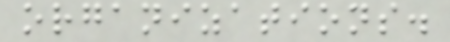organizations.
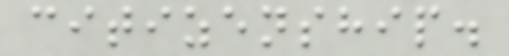citizenship.
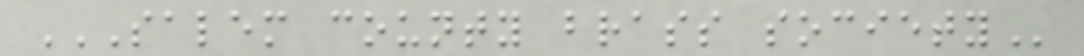SALEM COUNTY BRASS SOCIETY
